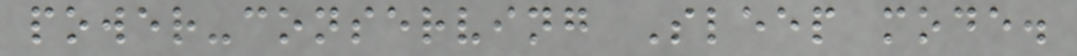power-conserving Sleep mode.
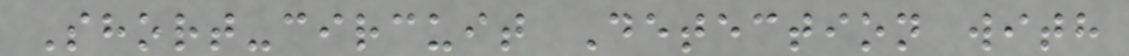Short-circuit Detection with
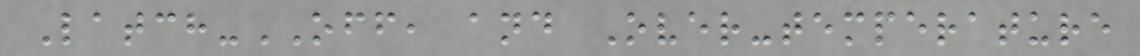Latch-OFF, and Over-temperature
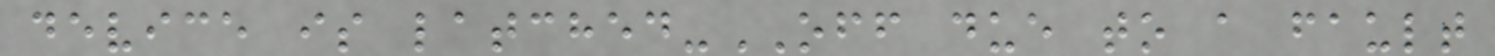device is latched-OFF due to a fault
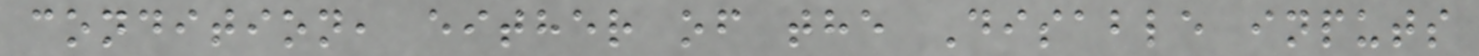condition, either of the Disable inputs
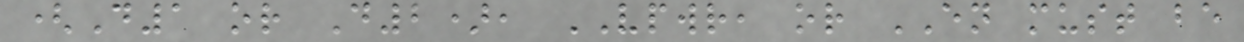(D1 or D2), VPWR, or EN must be
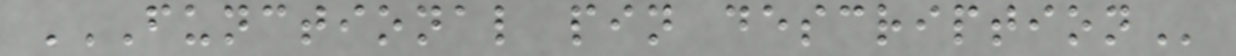FUNCTIONAL PIN DESCRIPTION
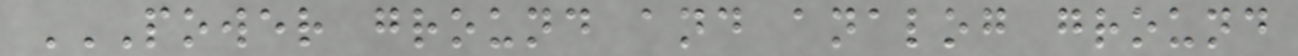POWER GROUND AND ANALOG GROUND
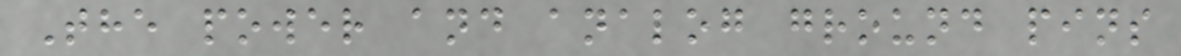The power and analog ground pins
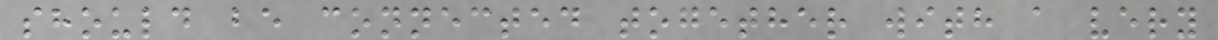should be connected together with a very
